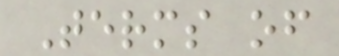Terms of
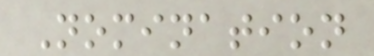Nomination
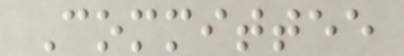Committee
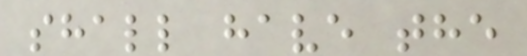shall have the
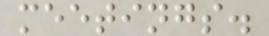meetings.
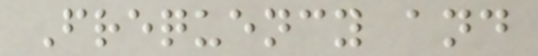Frequency and
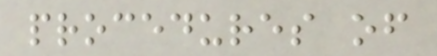procedures of
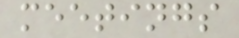meetings
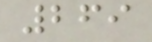269
